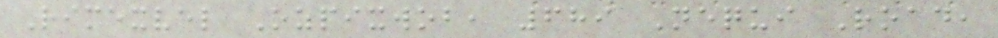Rimexvel Ozpixwob, 689 Nequi Road,
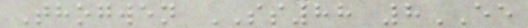Thogwen SS88 8EE
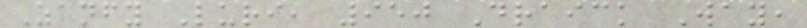Zanfy Luri, 950 Draick Way,
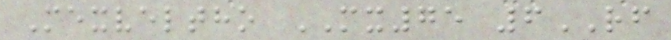Mexveltho MX75 6RF
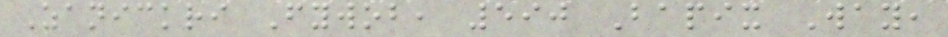Zanickri Fywob, 590 Bapix Way,
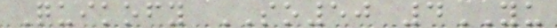Quikofy SO50 4YU
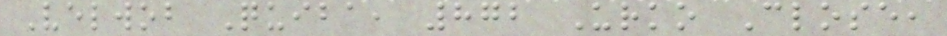Velwob Quiba, 872 Urko Close,
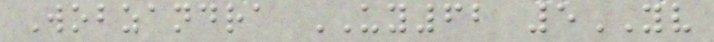Wobzandra UY62 5YV
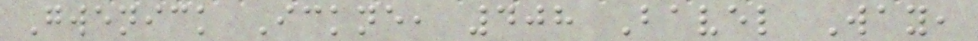Gwenick Ickne, 408 Bavel Way,
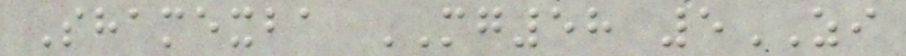Shamexba MG58 5ZI
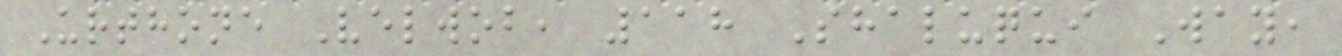Urthone Velwob, 118 Shaluqui Way,
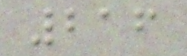216
